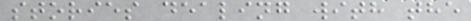stories dealing with the
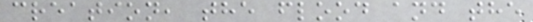creation, the flood and the
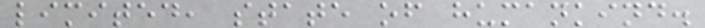limited, state of humankind.
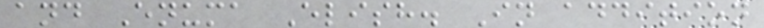and Enuma Elish. In addition
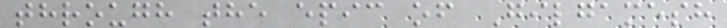through the epic of Gilgamesh
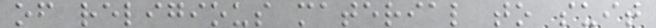of religious material to suit
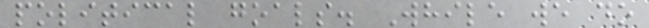political goals. While we do
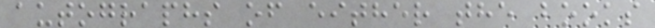autographs of either the books
